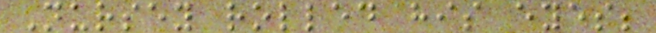Nursey rolled his eyes;
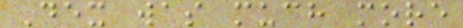Dex was much more
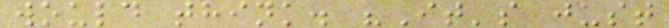would think. "It's just
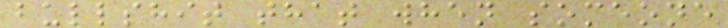bullshit that when someone
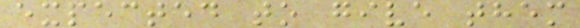expected to give them
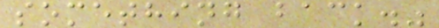something back."
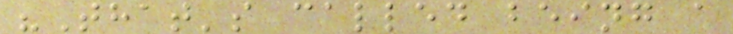"That's called being a
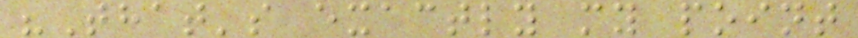"That's exactly my point
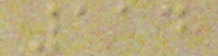114
